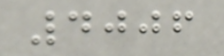4006
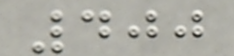400
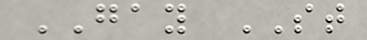GAY ST
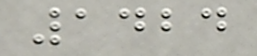1424
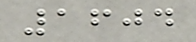1604
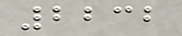2232
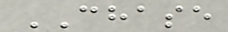CHASE
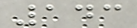143
